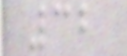32
